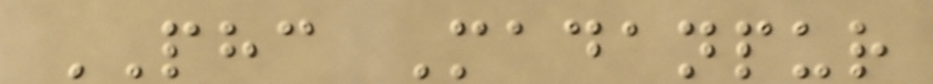PHC Madanpur
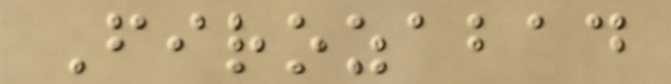Firozabad
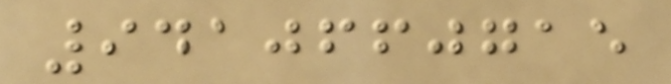9410660715
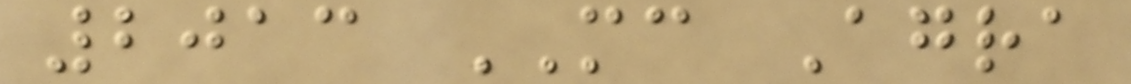2013 MC Agra
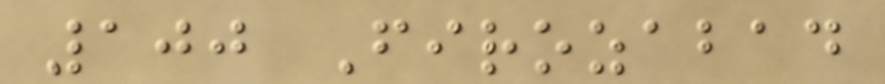100 Firozabad
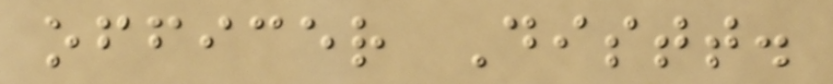officer Distt.
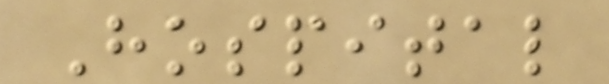Hospital
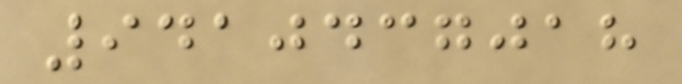9410437018
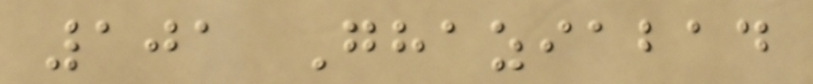101 Ghaziabad
